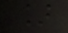]
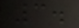3.
